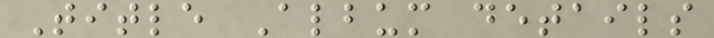Title Album details
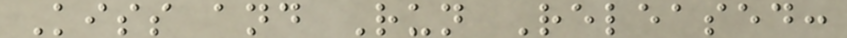Kiss and Run Released:
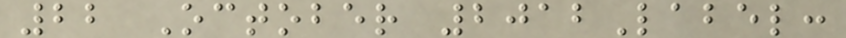22 October 2012Label:
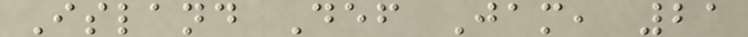Island Def Jam, 21
